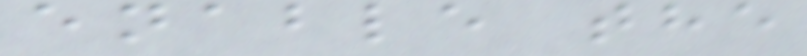enable the
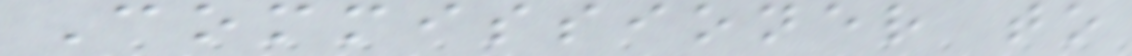Commissioner to
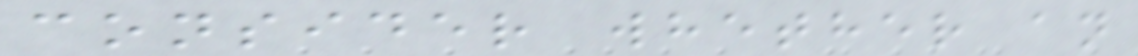consider whether an
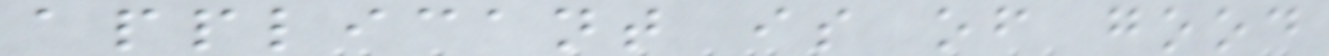applicant is of good
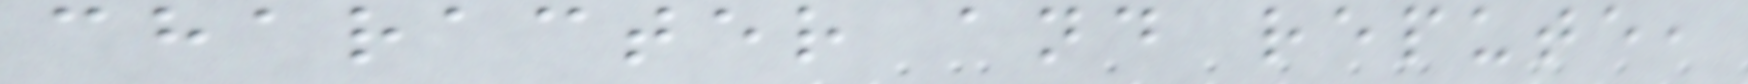character and repute,
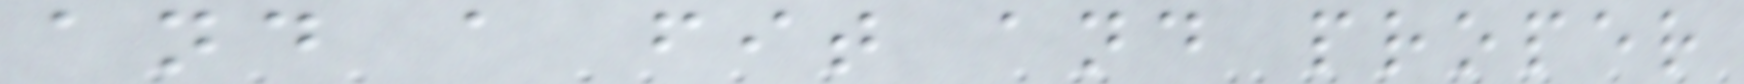and a fit and proper
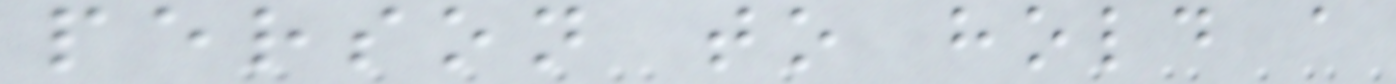person to hold a
